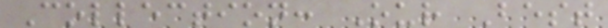Collection: Our Best
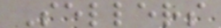Sellers
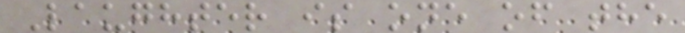Laughter is one of the
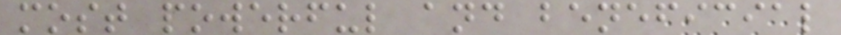most powerful and beneficial
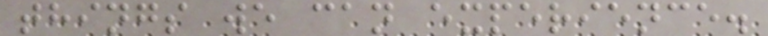things we can experience.
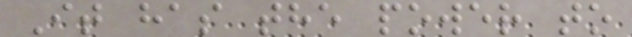It has the power to
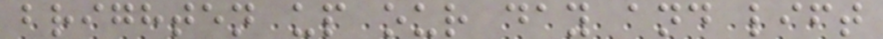brighten up our day and lift
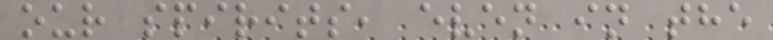our spirits, even in the
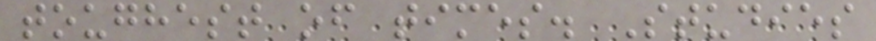toughest of times. Studies
